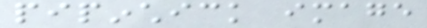pipinchick image
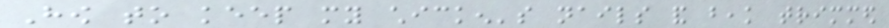How to keep my chicken's nails and beak trimmed
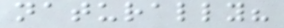naturally?
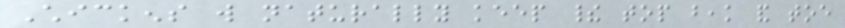Chickens will naturally keep their top beak and toe
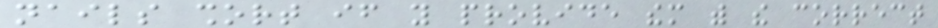nails short if you provide them with the correct
